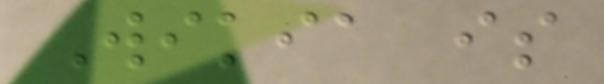Wikia is
